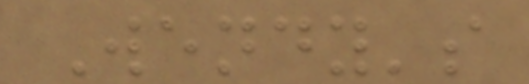Wendy's
